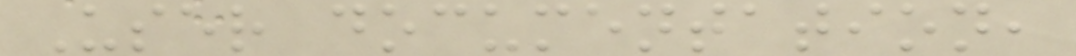User documentation,
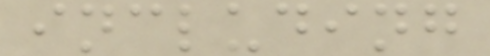including
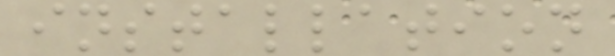installation
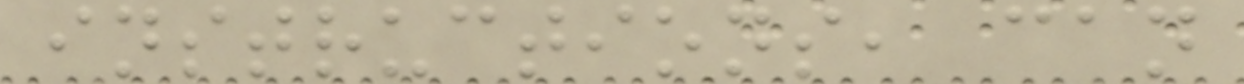instructions, can
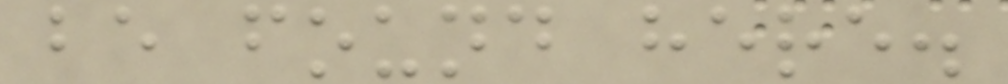be found here.
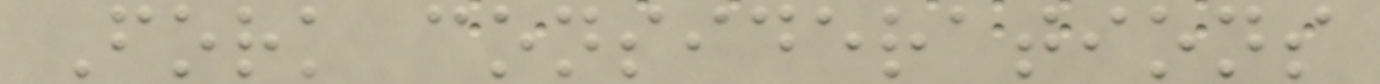Fork considerations
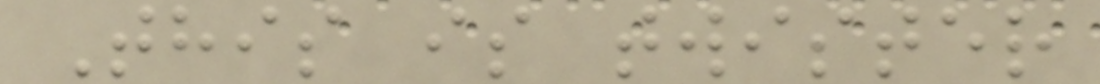This is twister
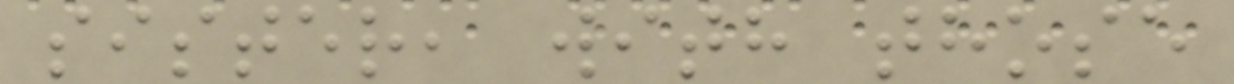sister, with those
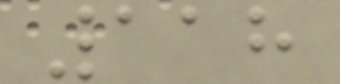118
